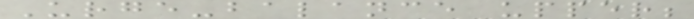Urge-balance upper;
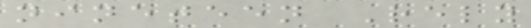nineteen Rely
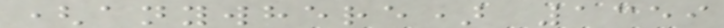(anywhere) 1359
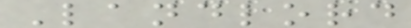Landlord
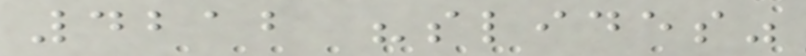4212 "slides"
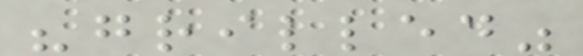"grilled"
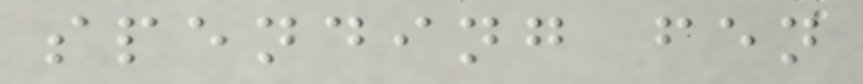spending fen
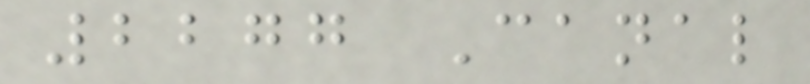2277 Canal
